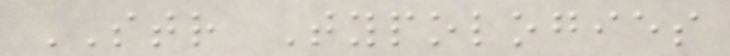STR Typologies
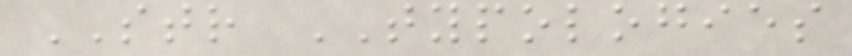STR TYPOLOGIES
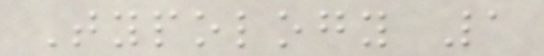Typology 1
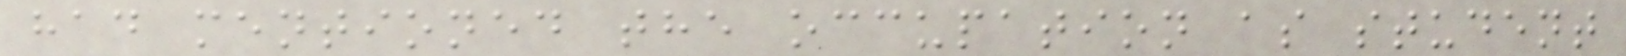had mentioned the occupation as student
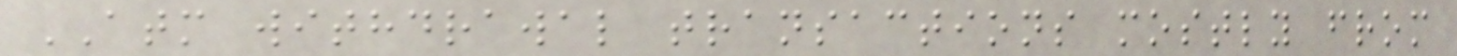ATM withdrawal transactions mostly from
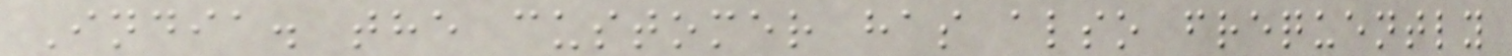India. the customer has also frequently
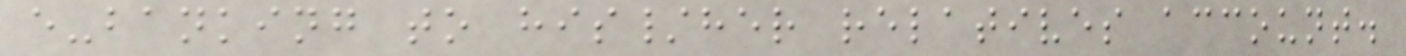e-banking to his/her relatives account.
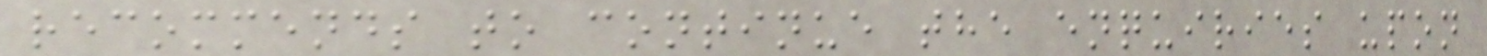recommends to continue the enquiries upon
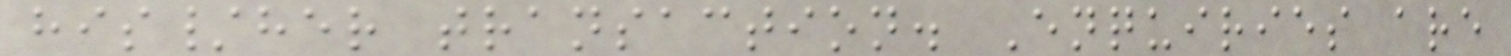his/her transaction. Enquiries are
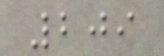209
